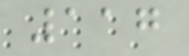117
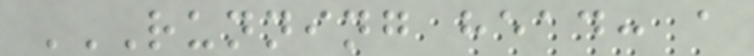RUNNING HEAD: A
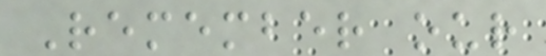Remember our
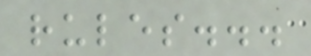rules...
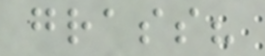grass?
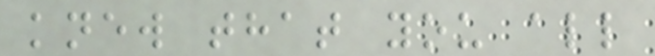knew that you all
